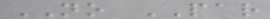NO PAR
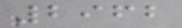2962
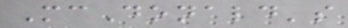McDonald's
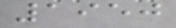1950
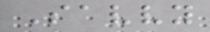Savvy
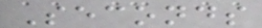Seconds
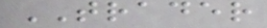TRADER
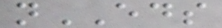nEDS
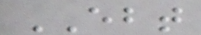EBT
